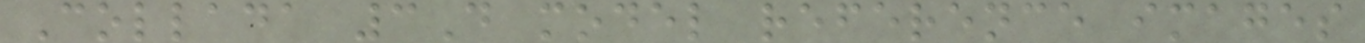Collada 3D model reference images
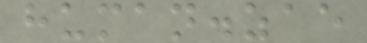human.zae
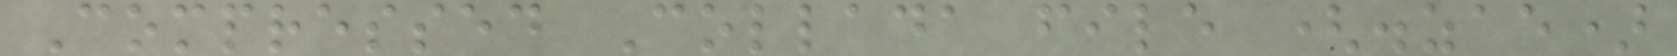Compressed Collada file (.zae)
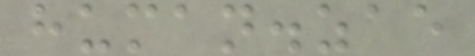human.zae
